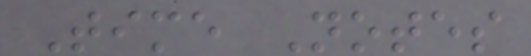Time Notes
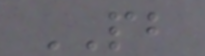PB
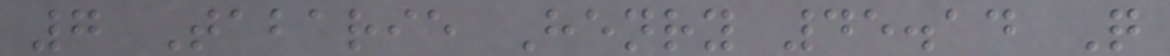7 Tabarie Henry 45.14 Q
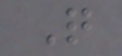Q
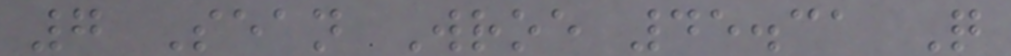7 Sean Wroe 45.31 Q
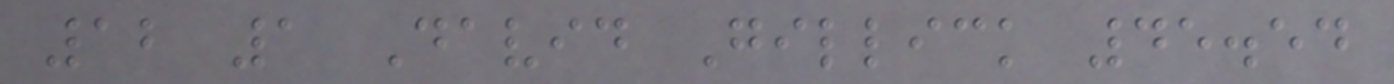12 1 David Gillick 45.54
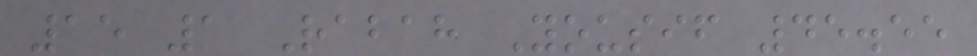15 1 Rabah Yousif 45.55
